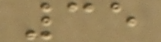35
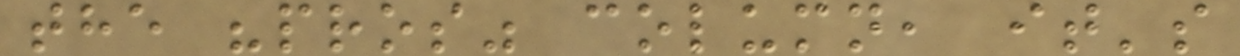the "pros" column, it's
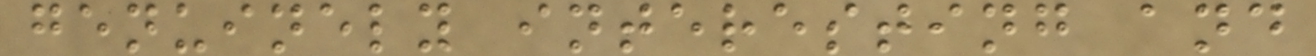genuinely interesting and
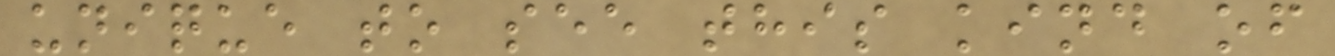unique to see this kind of
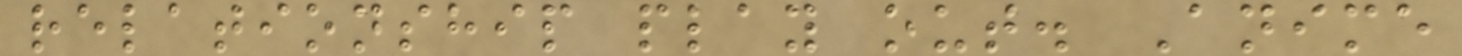relationship play out. Anime
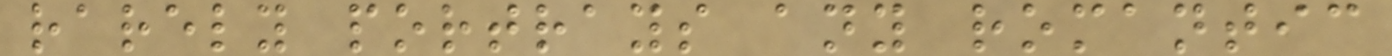rarely portrays any romantic
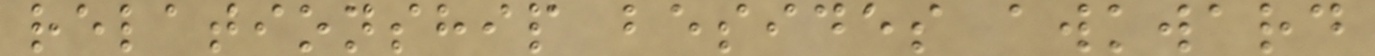relationship besides awkward
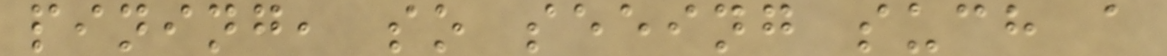pining, so seeing such a
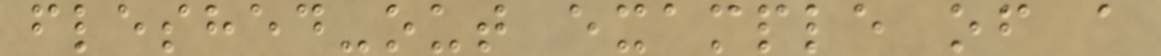fleshed-out example of a
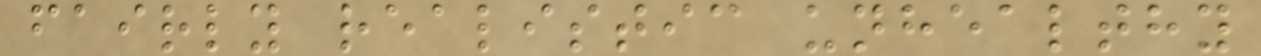fairly realistic unhealthy
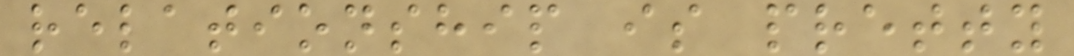relationship is pretty
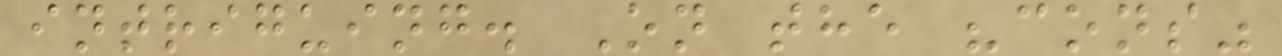intriguing. On the "cons"
